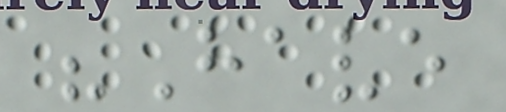"Have
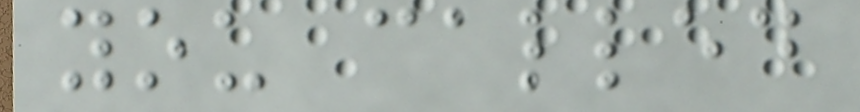you called
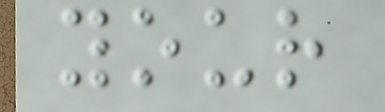your
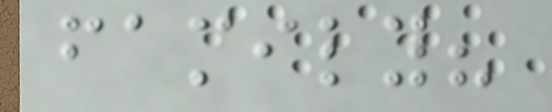family?
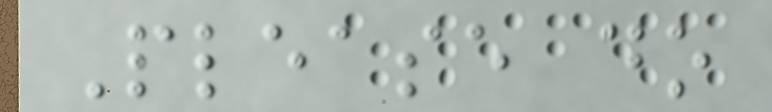Please do
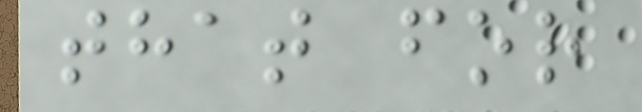that for
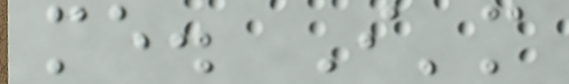me. I'm
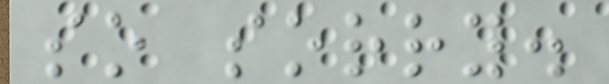so sorry.
